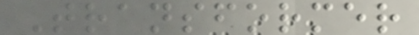Transformer
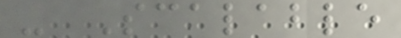- Scalable
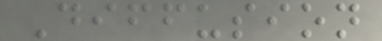Diffusion
